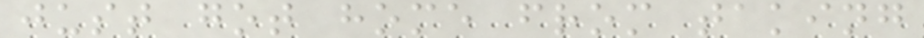just got home from taking
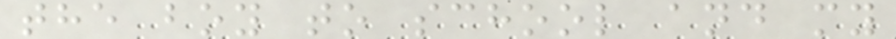the boy to school and my
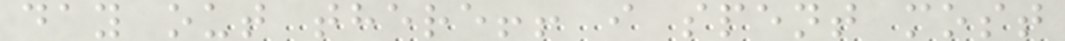day out there!! i spent most
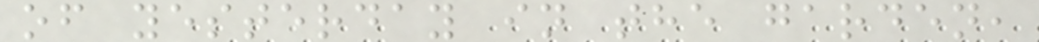of yesterday in the garden,
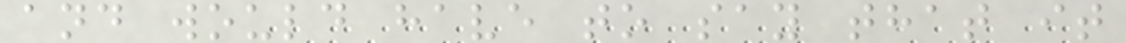and would have to say that it
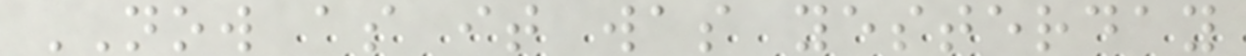NOW as it was yesterday
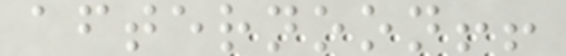afternoon!!
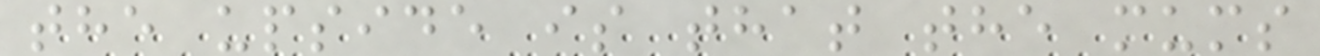the upside is that the mums
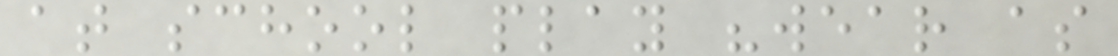at school play "wear as
